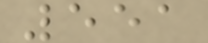551
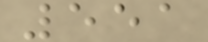551
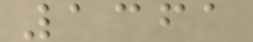1361
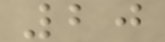20
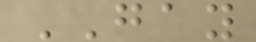GAY
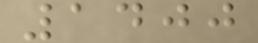1400
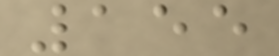155
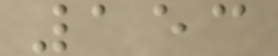153
